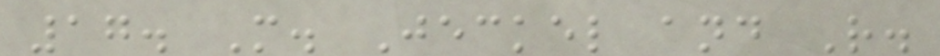17. M. Jeckel and R.
